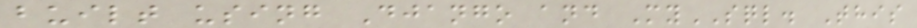built using Django and MySQL. This
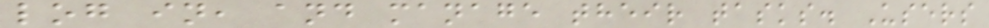log in, and manage their tasks. Users
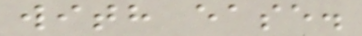with ease.
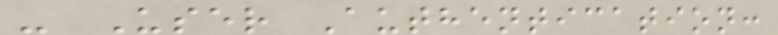- User Authentication:
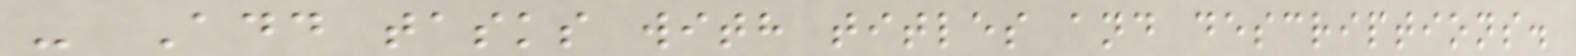- Add tasks with titles and descriptions.
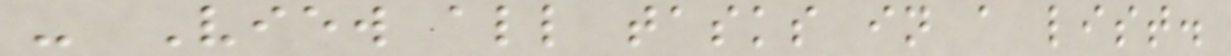- View all tasks in a list.
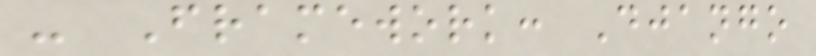- Framework: Django
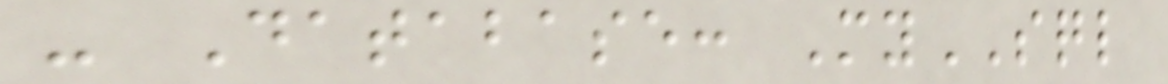- Database: MySQL
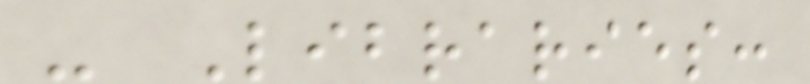- Libraries:
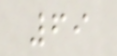69
